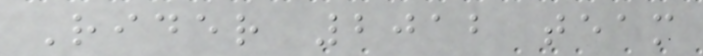Rider 2012 team
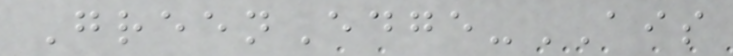GreenEdge-AIS
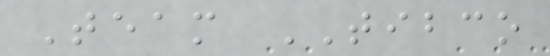Team TIBCO
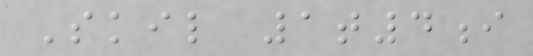Skil 1t4i
